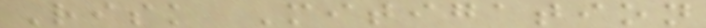Risk Mitigation
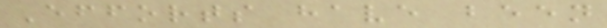Efforts have been
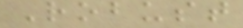Robust
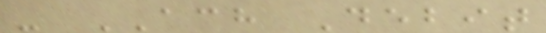- ACH Debit
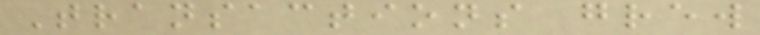Transactions grew
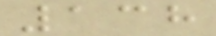138
